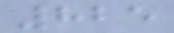825
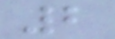2
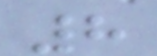8
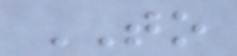TO
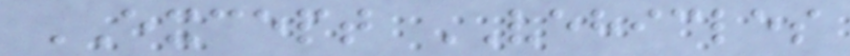EXCEPT VEHICLES
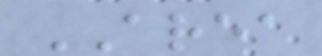AREA
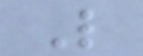L
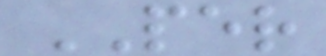PER
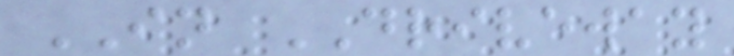IN DRIVEWAY
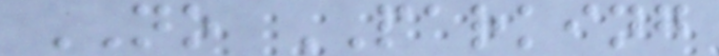NO PARKING
